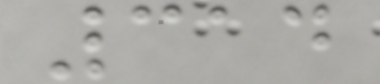314
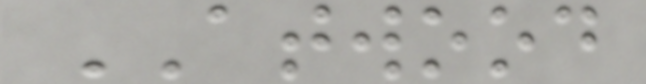ATWOOD
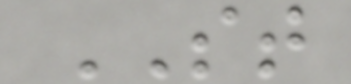ST
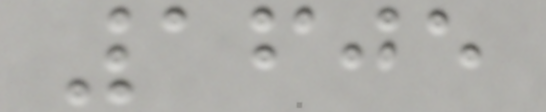1605
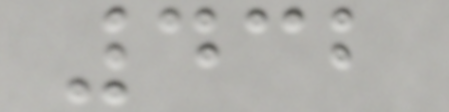432
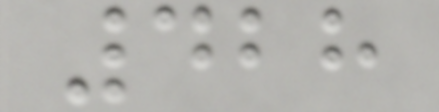428
